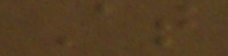At
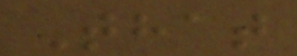That
